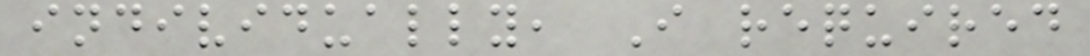individually, I required
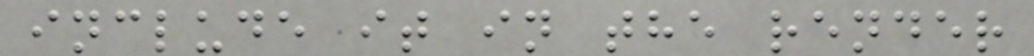include it in the render
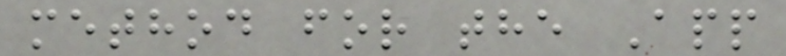method for the App
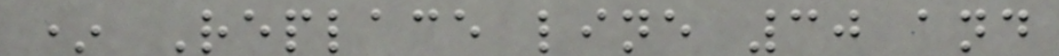* Replace line 30 and
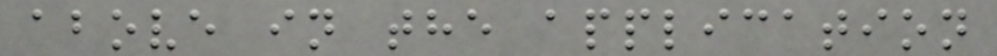above in the application
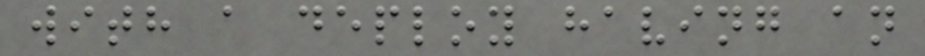with a deploy having an
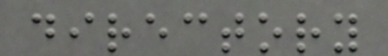directory
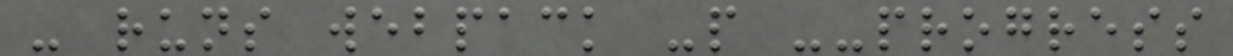- runs webpack -p --progress
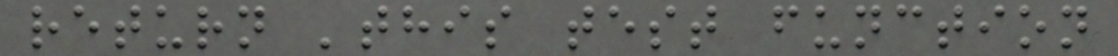return 'this test function
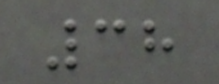38
